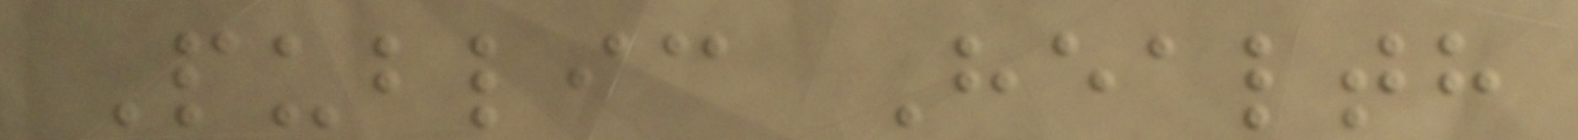Public Health
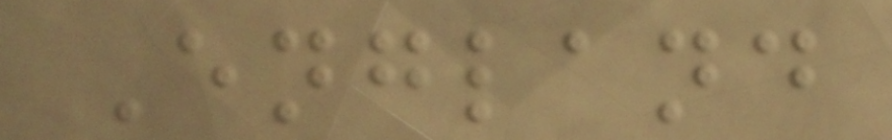England
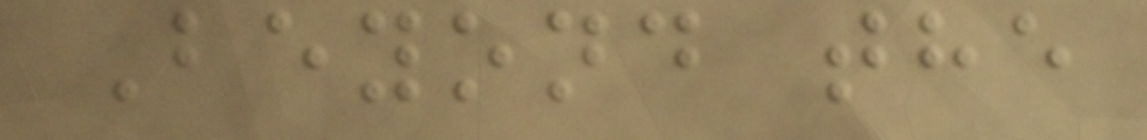Beyond the
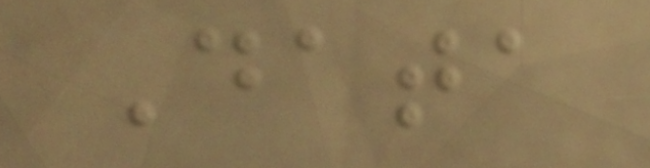Data
